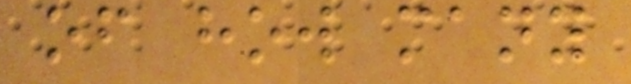of how many
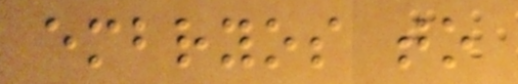embryos to
